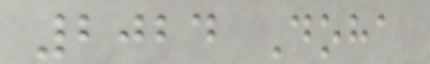2024 Doha
